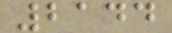2144
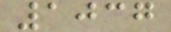1037
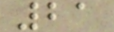21
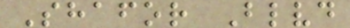Shafor Blvd
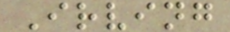Irving
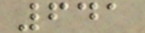641
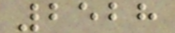2528
